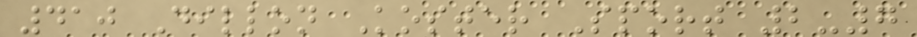410 Dillon Koster Sport 2-7
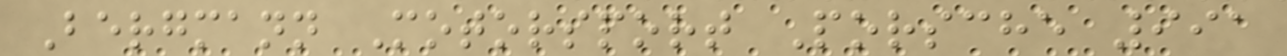Bergmann Motorsport Porsche 991
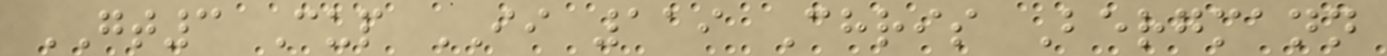GT3 Cup II 119 Chris Bergmann
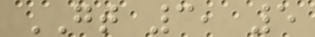GT 3, 5
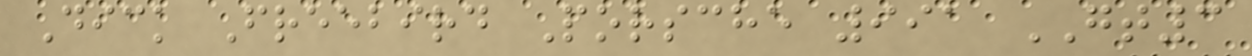Dick Freebird Porsche 991 GT3
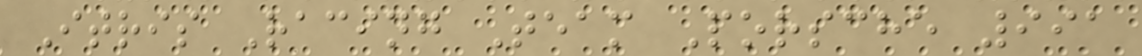Itris Racing Team Porsche 991
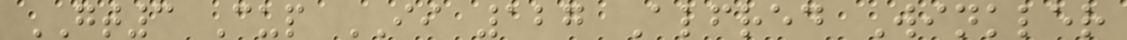GT3 Cup II 127 Alfred Winkler
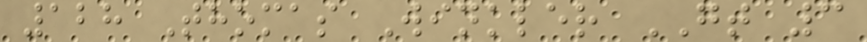128 Thomas Winkler GT 3
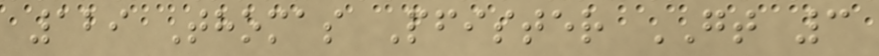129 Thomas Pfister GT 3
